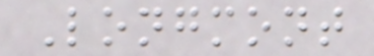Longmont
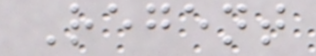Regent
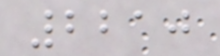2210
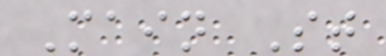Main St
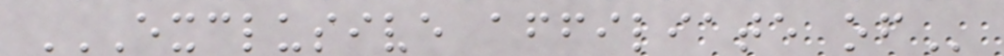EXCLUSIVE AFFILIATE OF
